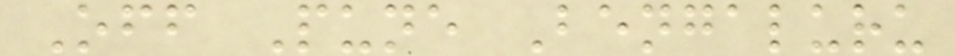Off Pune Bengaluru
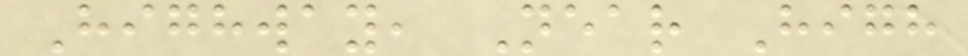Highway, Near High
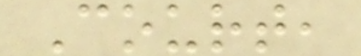Court,
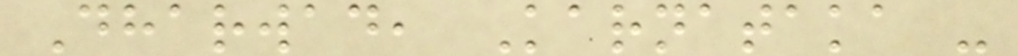Dharwad, Karnataka -
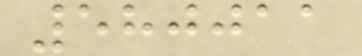580011
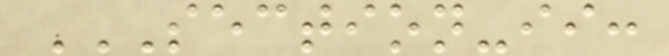SECTION-II:
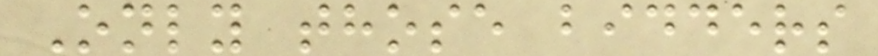Only those bidders
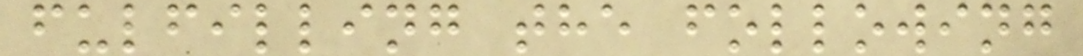fulfilling the following
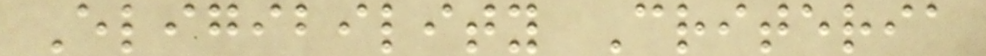Eligibility Criteria
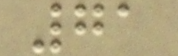71
